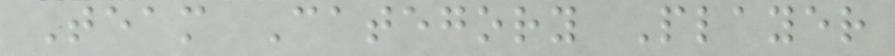Team Category Player
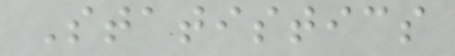Statistics
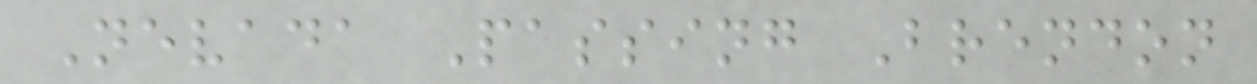Nevada Passing Brendon
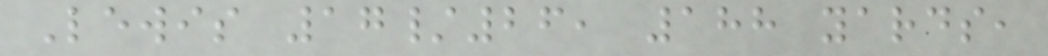Lewis 17/26, 188 yards,
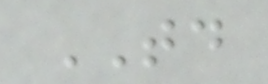TD
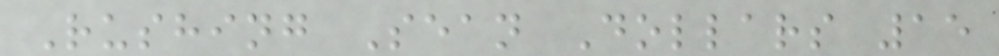Rushing Sean Dollars 15
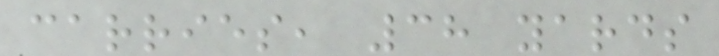carries, 38 yards
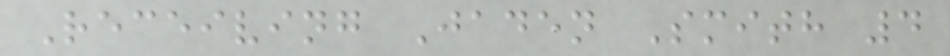Receiving Jaden Smith 4
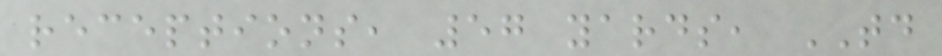receptions, 57 yards, TD
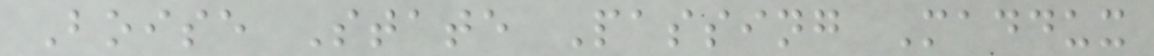Boise State Passing Maddux
